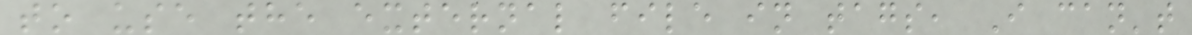to use the external file in tags, I can't
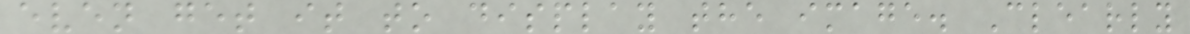even get it to display the image. Clearly
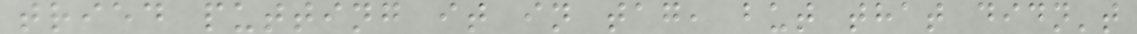tried putting it in tag, but that didn't
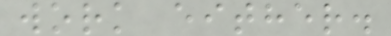work either.
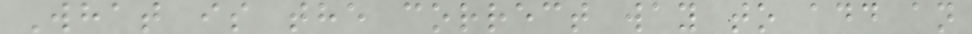What is the correct way to add an
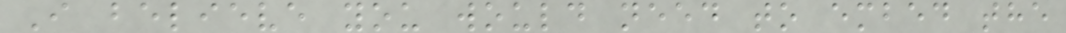I believe you would need to embed the
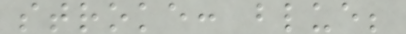stroke: blue;
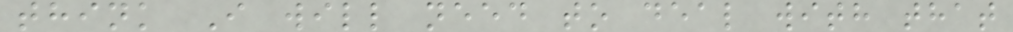think I will need to deal with that
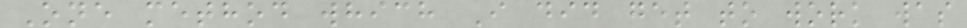One method which I did get to work was
